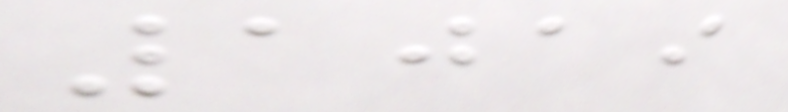1019
